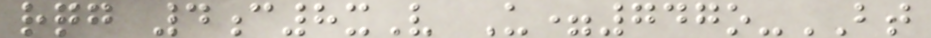rqg 4c8xV U=747o-BT
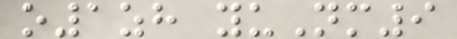o1zh yuNm9
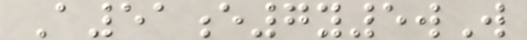A51e7y5wW
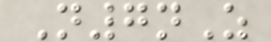N7nZ
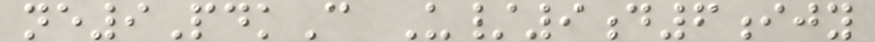ne9PdkC U/9d6ijy
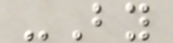-By
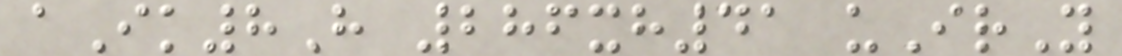aIk8H 286xh41 uIrY
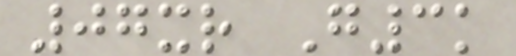07xr G3k
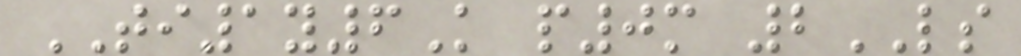TI1y6K p0m 2LS
